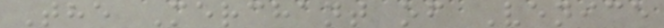The Merchant of Venice
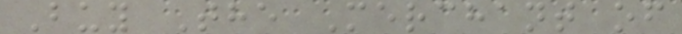Buy The Merchant of
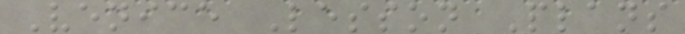Venice Lesson Plans
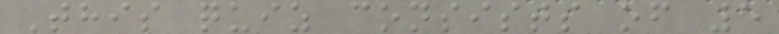This quiz consists of 5
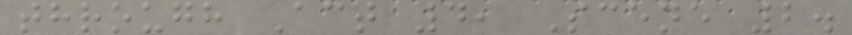through Act 4, Scene 2.
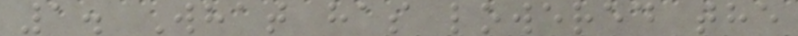1. What has lowered the
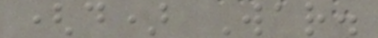(d) War.
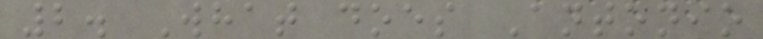2. What does Antonio
